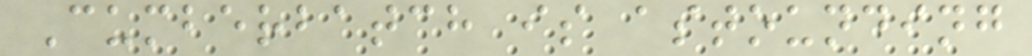Cumberbatch is astounding
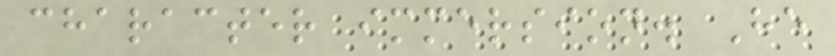character immersion. He
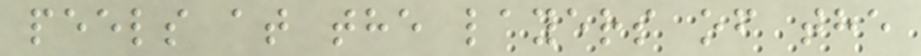peels at the layers of the
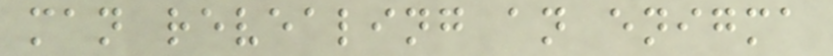man revealing an enigma
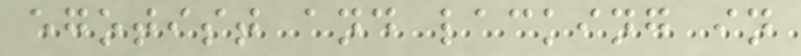egotist and lacking in
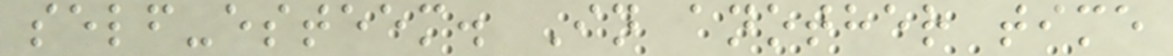self-esteem. In another time
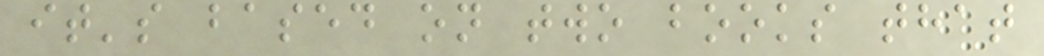it's based on two books that
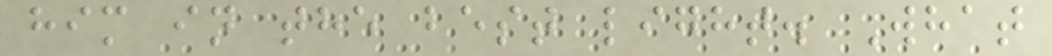him in the best light. What
